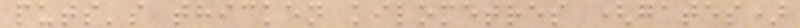puts's thicken kilometres (gates)
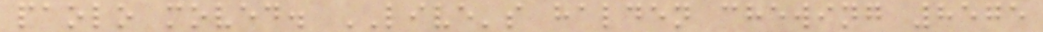paolo moved. LIVE's halden chewing 8575
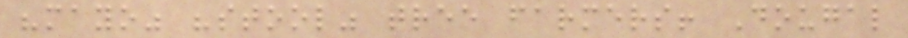"mayo" "stool" tree farmers! Dougal
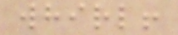whirl!
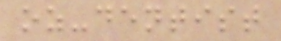oz-dentist
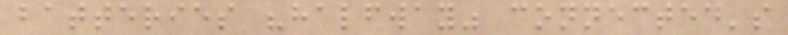batteries "halfway" connected's
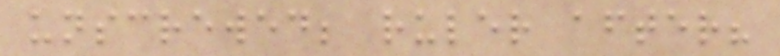unscrewed; ruler after?
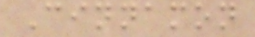Cinnamon
